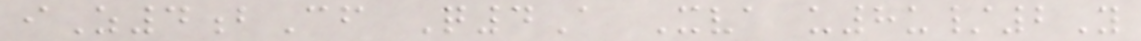iZ4bCf Q4A Xva u8u/2Y
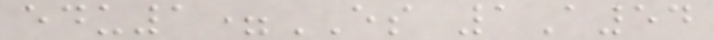edu1=ES 1A54
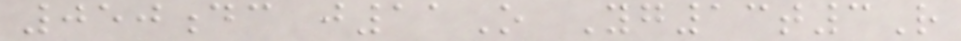050dc j11O Yg13t3R
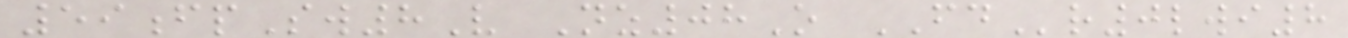59fpSw8V Nz08O FDr0lwi8
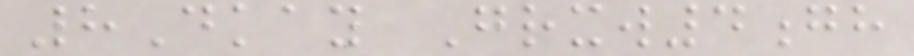8Dkay Grxw4gh
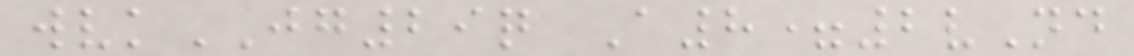wvkJG29q A8=2vNd
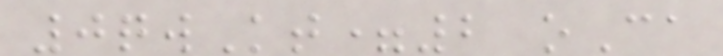0qwKt=2 oCa
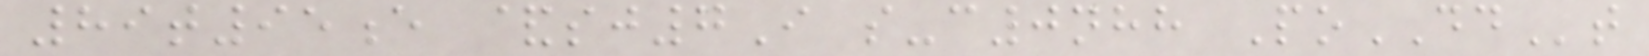89t95e &sj7I s-c0nhh PoDDt
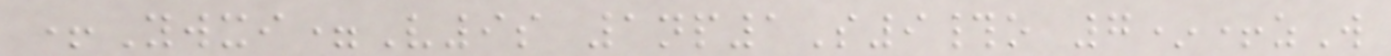+Ywxi=V9s 1np1S9#o 7*+zW
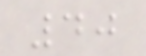40
